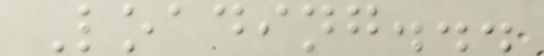Loading...
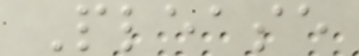Please
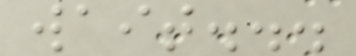wait...
